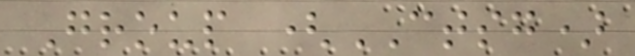Group (CTSG)
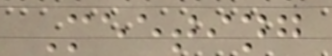Meeting
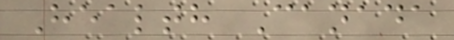Health Canada
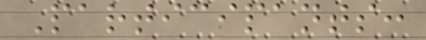Participants:
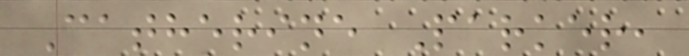Catherine Parker,
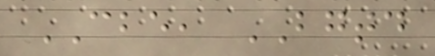CBE, BGTD
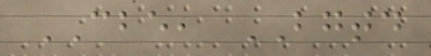CBE, BGTD
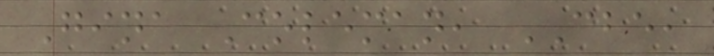Gina Coleman, CBE,
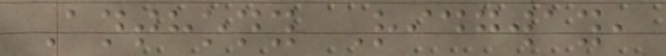Anthony Ridgway,
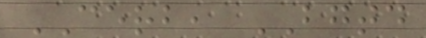CERB, BGTD
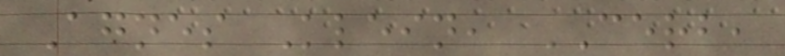Agnes Klein, CERB,
